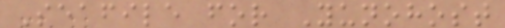Seafile for Yunohost
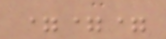===
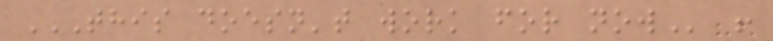THIS DOESN'T WORK FOR NOW !
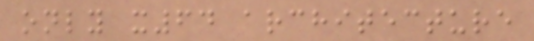only x64 architecture
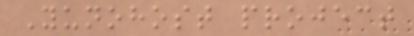Yunohost project
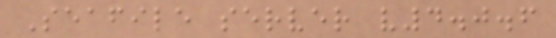Seafile server v4.0.6
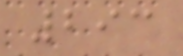293
